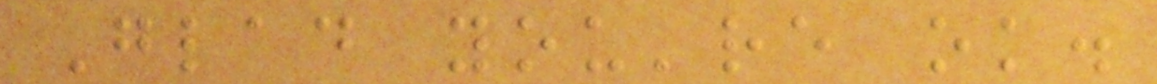Glad you're ok.
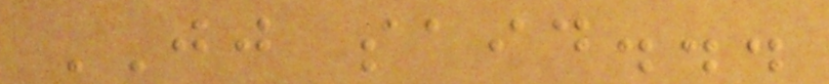JJ said...
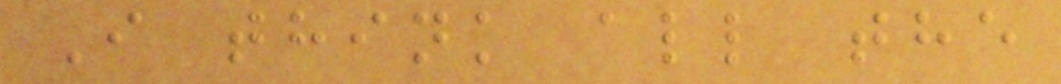I think all the
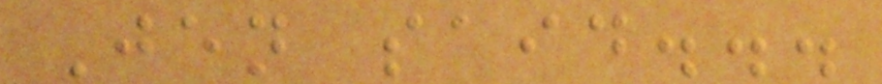Jen said...
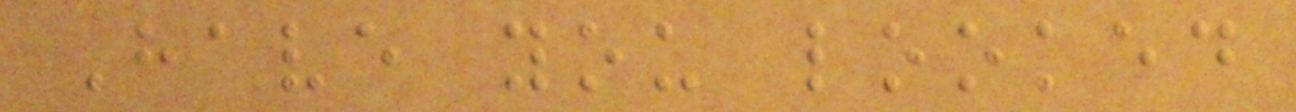Have you looked
